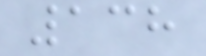138
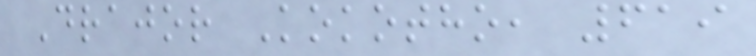Drajor Kokotho, 619
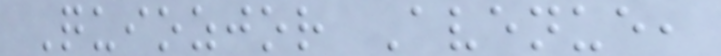Quiozjor Avenue,
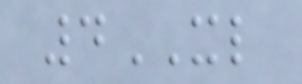4XL
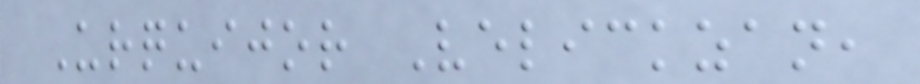Urquijor Velickzan,
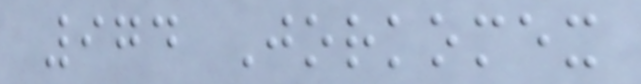974 Jorkomex
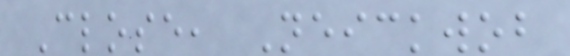Close, Neickwob
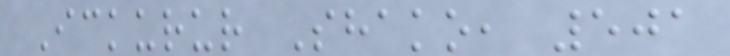Ickurur Shako, 501
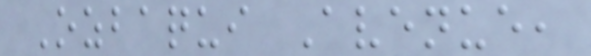Ozbaqui Avenue,
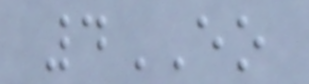4EO
